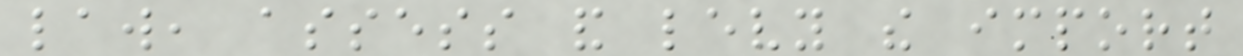law, assess and levy the import
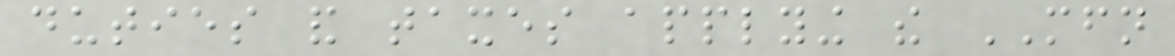duties and taxes applying the MFN
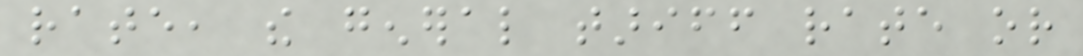rate, the general tariff rate or
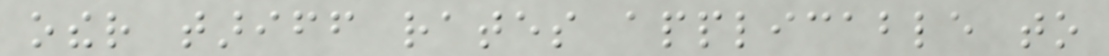other tariff rates applicable to
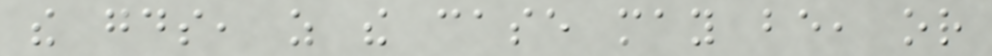the goods, as the case may be, or
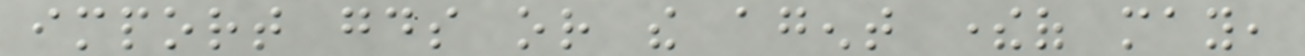import goods or the agent thereof may,
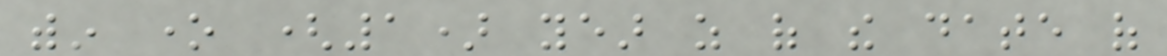within one (1) year as of the date of
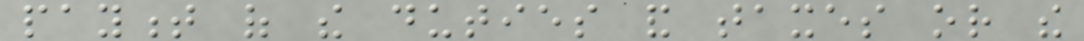payment of the duties and taxes or the
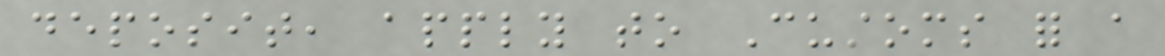deposit, apply to Customs for a
